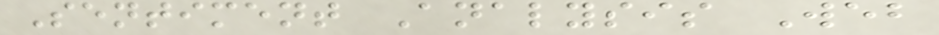Sentiment Analysis Web
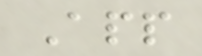App
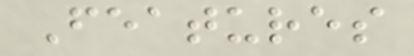Features
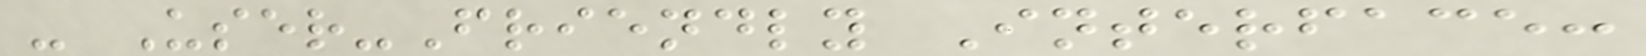- User-Friendly Interface:
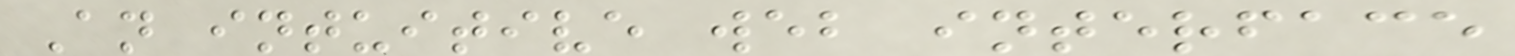An intuitive web interface
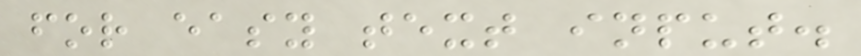for easy text input.
